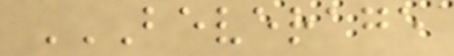BEVERAGE
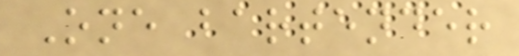One bartender
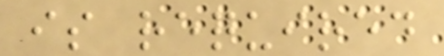is required
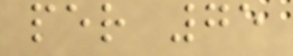per 75
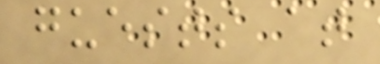guests at
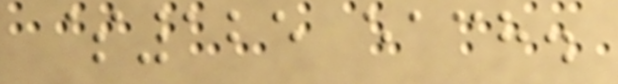$125 each.
